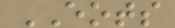EOTS
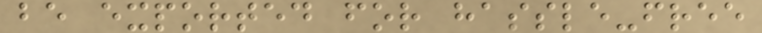be exported for hassle-free
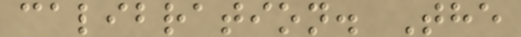calibration. The
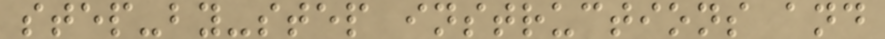step-by-step instructions and
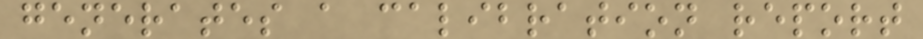generates a calibration report
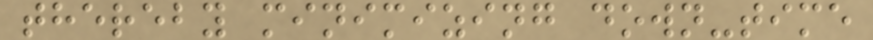thereby minimizing down-time
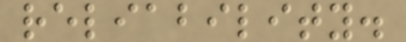reliability.
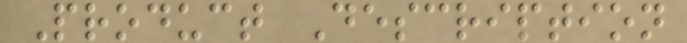Product Description
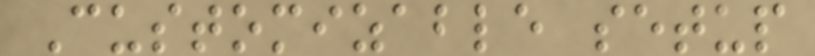Customizable setup
